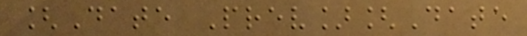[Date Prev][Date
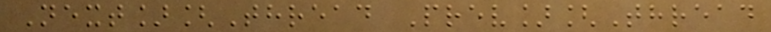Next][Thread Prev][Thread
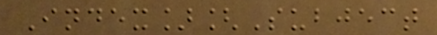Index][Subject
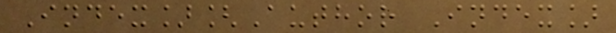Index][Author Index]
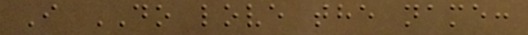I DO love the name:
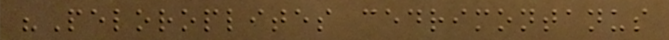"Peloroplites cedrimontanus
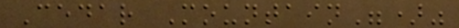Cedar Mountain")"
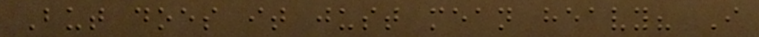But does it just mean heavy? I
